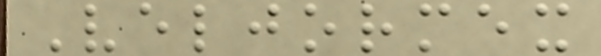Veljormex
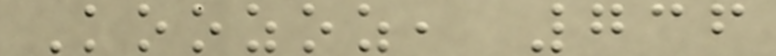Koozoz, 736
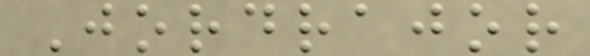Jordrajor
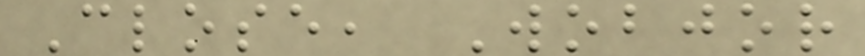Close, Wobjor
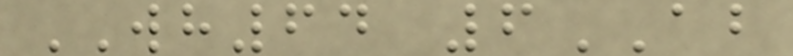WH64 6AB
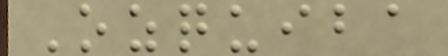Ozquiba
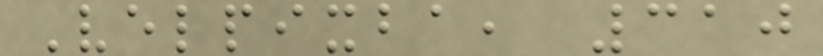Velpixba, 310
